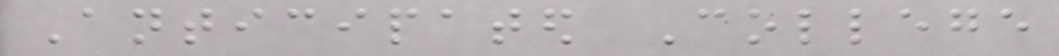Anticipated College
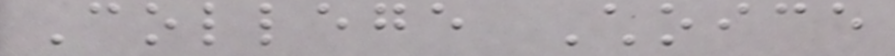College Choice
